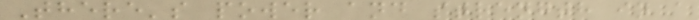There's power and strength in a
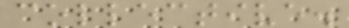collective.
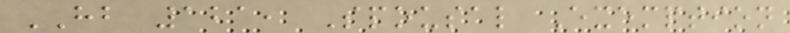HB 121, Spousal Exemption
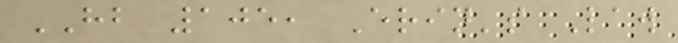HB 105, Erin's Law
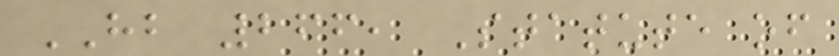HB 266, Statute of
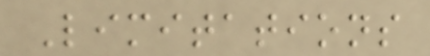Limitations
